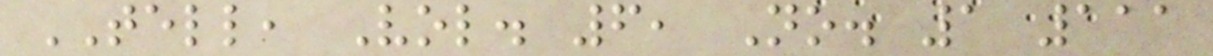TELL, Vol. 6, No. 1 111
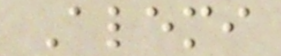Alemi
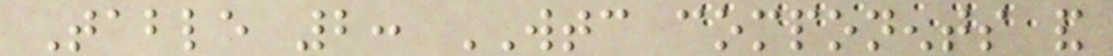Table 2: WTC components and
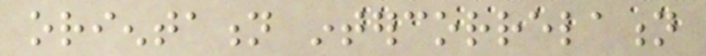orientation intercorrelation
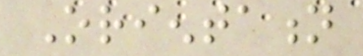Orientation
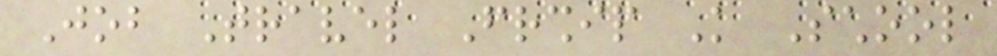Job Travel Friendship Knowledge School
